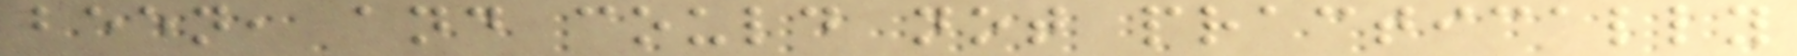been, and could not practically
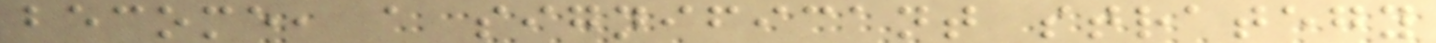become, a significant strategy
